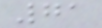71
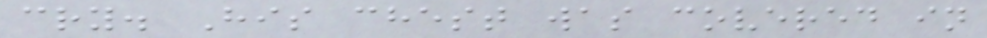cry. His chest was covered in
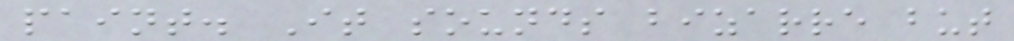paint. It sounds bizarre but
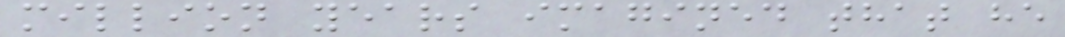million years imagined that he
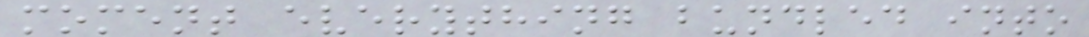moment everything bundled into
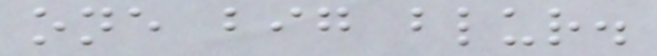one big blur.
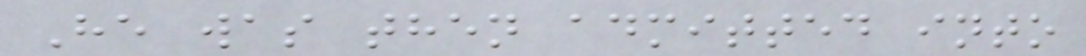He was then admitted into
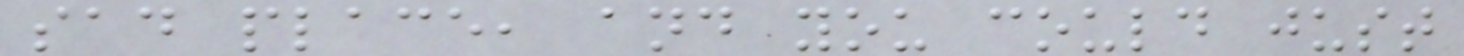sad place, and you could just
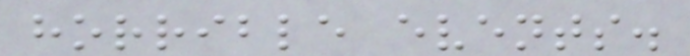horrible events.
